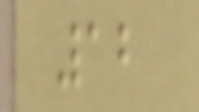12
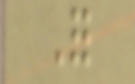For
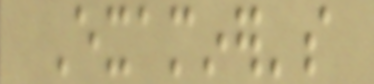Examiner's
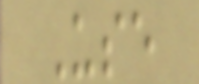Use
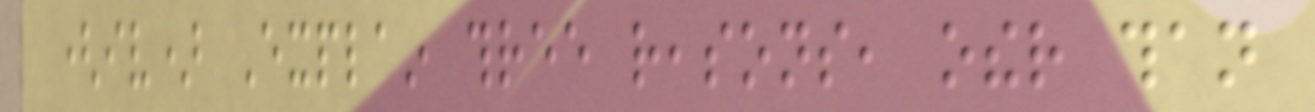(iv) Explain three reasons, other than
